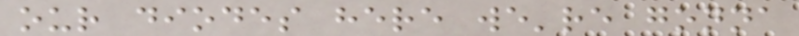our diodes here we're gonna
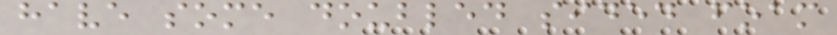have some doubled sided foam
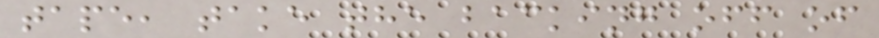tape, take the backing off of
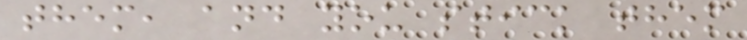them, and you stick them
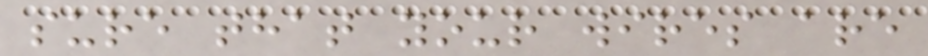sure that your wires are
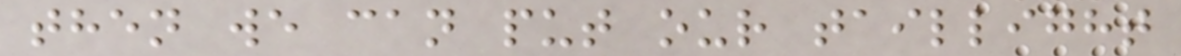then we can put our taillight
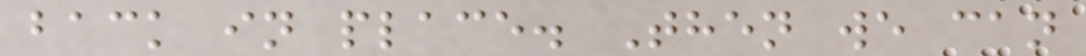back in place. Then we can
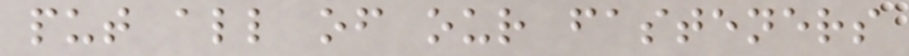put all of our fasteners
